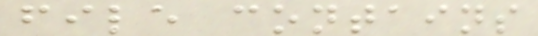file contains
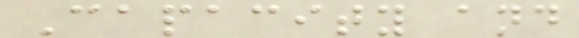Capacity and
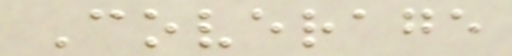Coverage
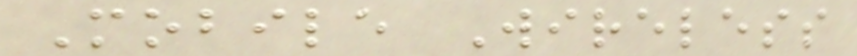Mobile Wireless
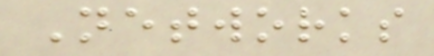Networks
